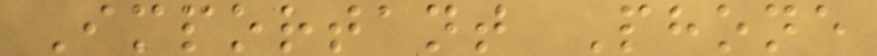Important Phone
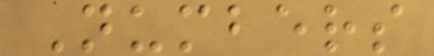Numbers
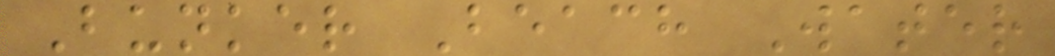Bunker Beach Water
